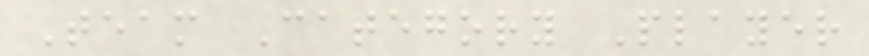Team Category Player
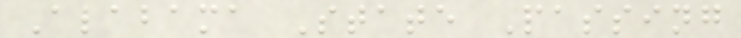Alabama State Passing
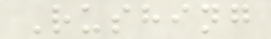Rushing
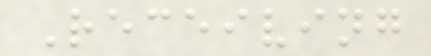Receiving
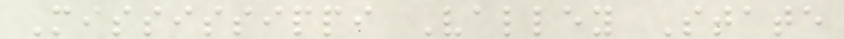Mississippi Valley State
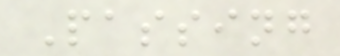Passing
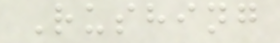Rushing
